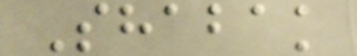Shabak
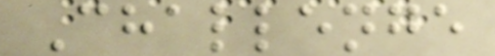Challenge
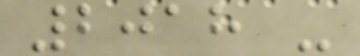2018 -
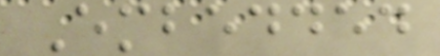Embedded
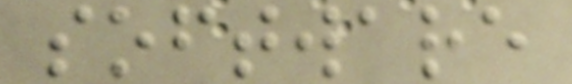software
